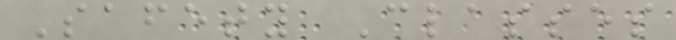Safety Classes
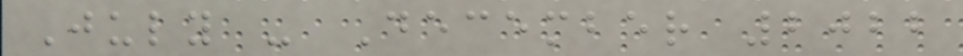July - December 2022
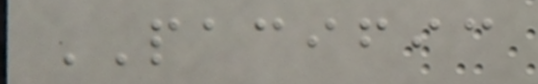PACIFIC
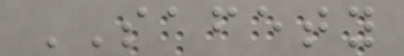SAFETY
